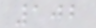102
